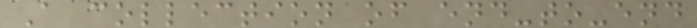A collection of end-to-end
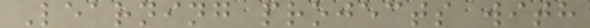Learning projects with
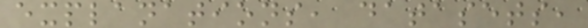explanations, datasets,
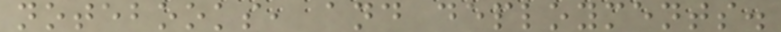notebooks, and deployments.
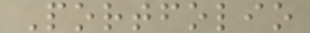Portfolio
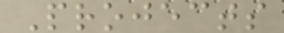Projects
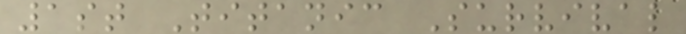1st Titanic Survival
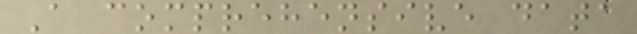A comprehensive data
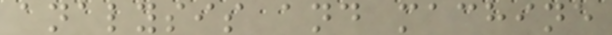analysis and machine
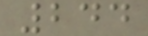244
